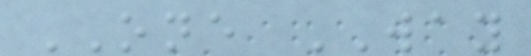ONE WAY
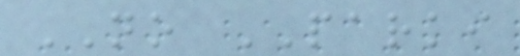NO PARKI
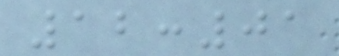12:01
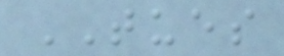TUES
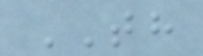TH
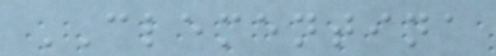CLEMENTINA
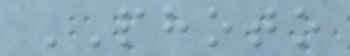PHOTO
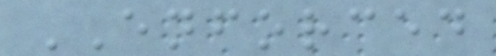ENFORCED
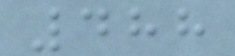488
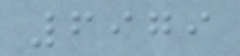6979
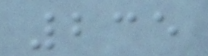235
